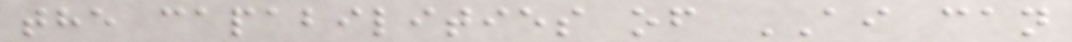the capabilities of AI can
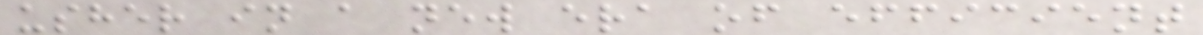usher in a new era of efficient
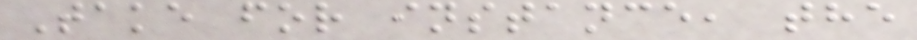Take for instance, the
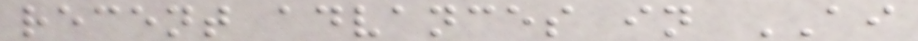recent advances in AI
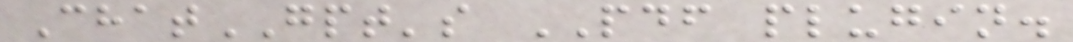ChatGPT's PDF plugin.
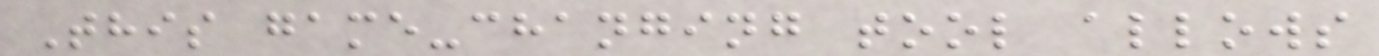This game-changing tool allows
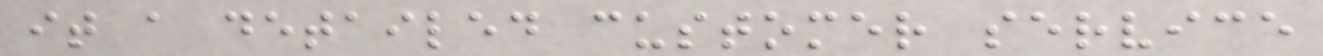it a detailed customer service
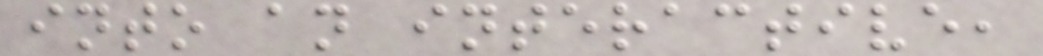into an interactive,
